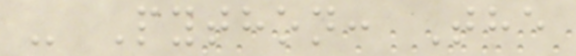- Python: The
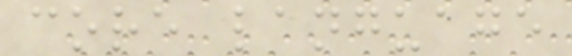core language
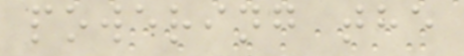powering the
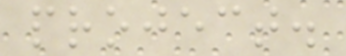project.
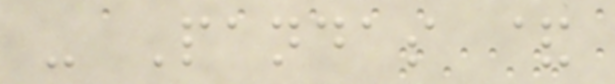- Pandas &
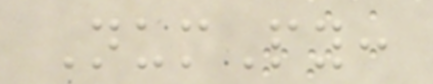NumPy:
